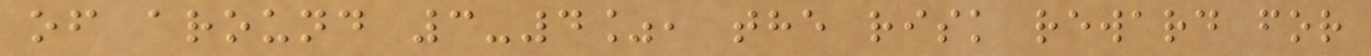of around 3-4%, the risk reward for
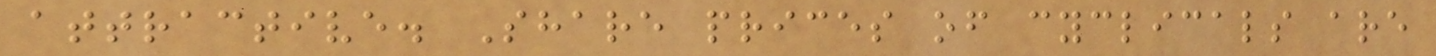attractive. Share prices of cyclicals are
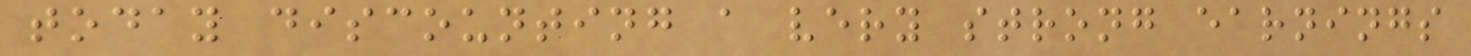today discounting a very strong earnings
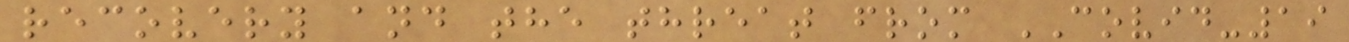recovery and the threat from COVID-19
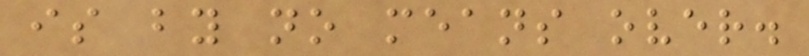is by no means over.
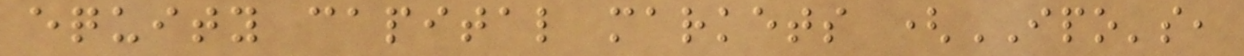equity capital markets (IPO's,
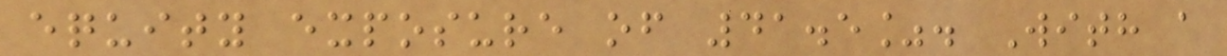equity exposure of 41.5%. With a
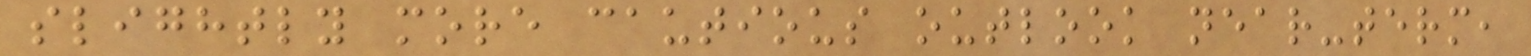slightly more cautious outlook near-term,
